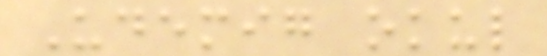Udemig okul
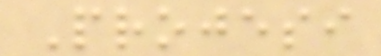Projesi
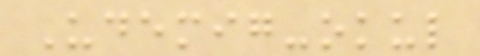Udemig-okul
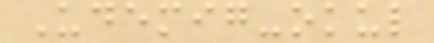Udemig-okul
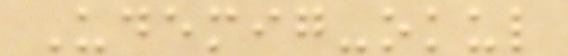Udemig-okul
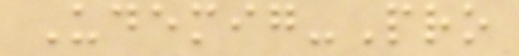Udemig-Pro
